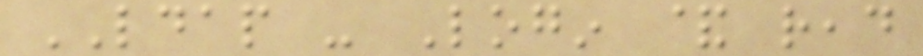LDAP - Login & read
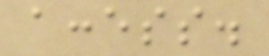access.
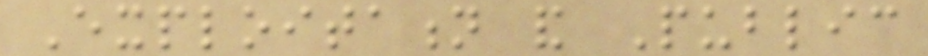Exploitation and Public
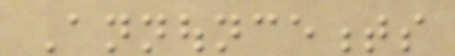Announcements
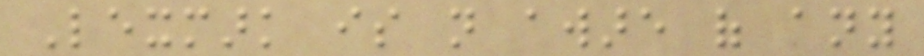Lexmark is not aware of any
